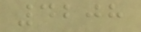4208
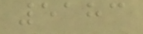5183
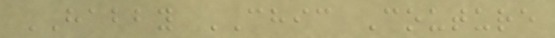HABBY CHIC Couture
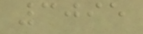3095
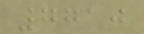7710
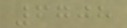6708
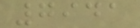7941
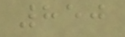850
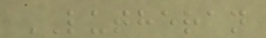LUTHERAN
